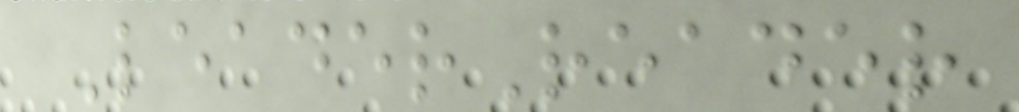LeaderReader
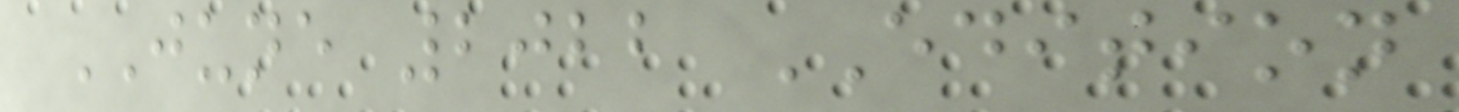JUNE 2022 EDITION
